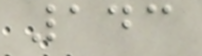143
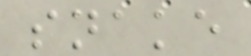snake
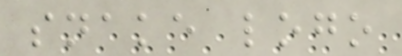snake logo
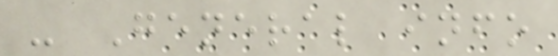- General info
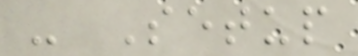- Setup
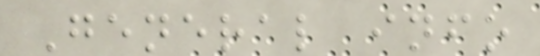General info
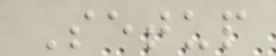Setup
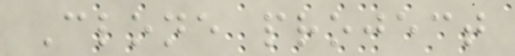Clone project
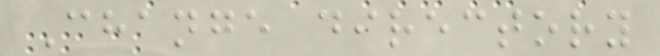Change directory
